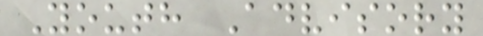Youth Advisory
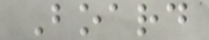Board
